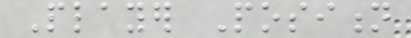Player Position
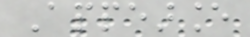Appearance
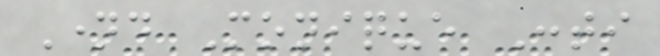Named Monique Conti
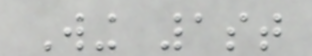Wing 1st
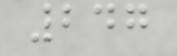247
